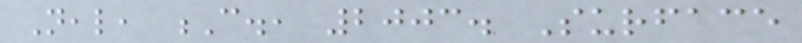Neal, C., 2003. Surface
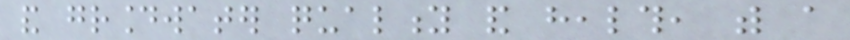and groundwater quality and health, with a
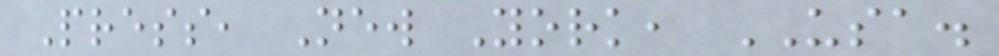Press, New York, USA.
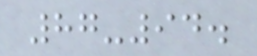87-94.
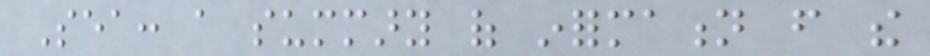Sea: a summary of information from the
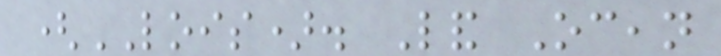(LOIS). Land Ocean
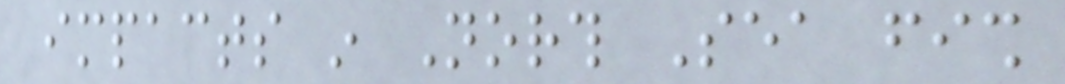impacts in North Sea fish
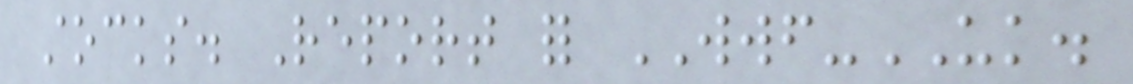stocks. Report for WWF-UK.
